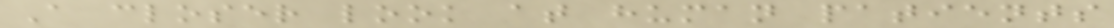A closer look at human patients
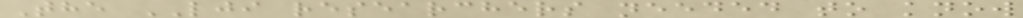The LJI researchers needed to know
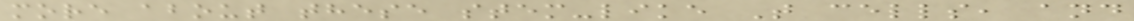more about these stem-like T cells, and
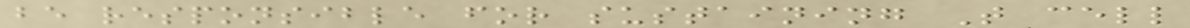be responsible for sustaining T cell
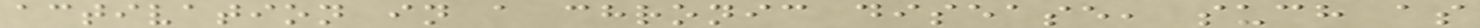activation in a chronic disease, such as
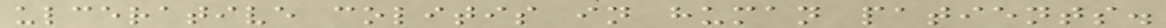ulcerative colitis in human patients.
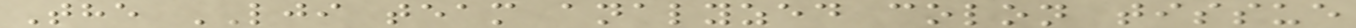The LJI team analyzed colon tissue
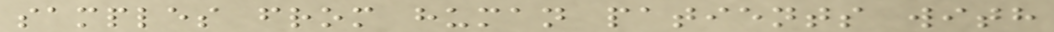samples from human patients with
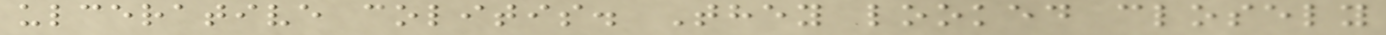ulcerative colitis. They looked closely
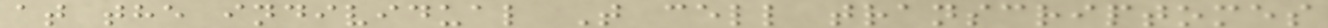at the individual T cell transcriptomes
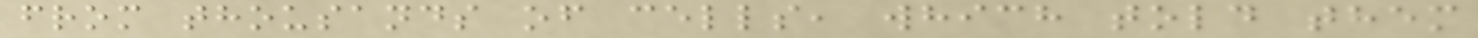from thousands of cells, which told them
